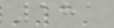181
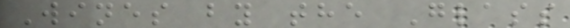Wines by the Glass
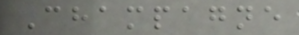Champagne
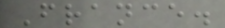France.
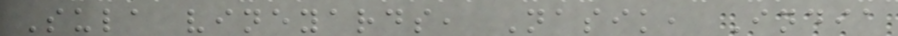Sula vineyards, Nasik, India
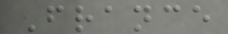France
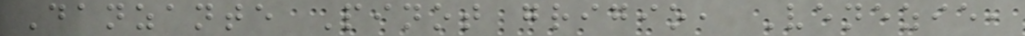Danzante Pinot grigio, Venezie,
